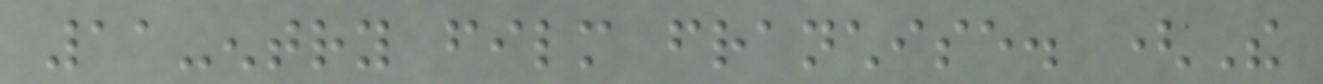11-entry film franchise. (The
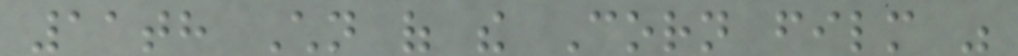11th Children of the Corn film was
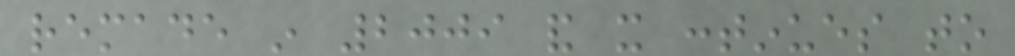remade in 2009 and it continues to
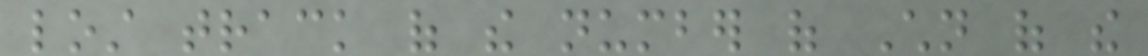lost track of the number of Children of the
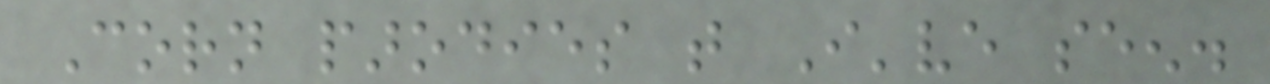Corn parodies that I've seen.
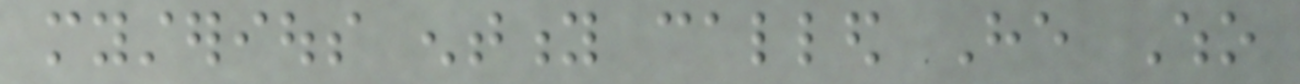mysterious entity called He Who
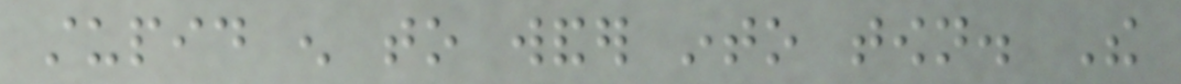stupid enough to wander into town. The
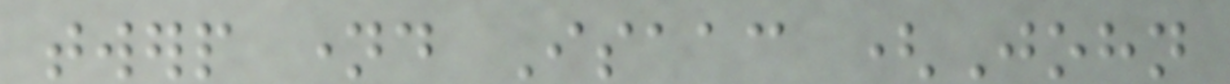twerp named Isaac (John
